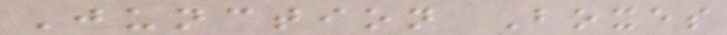Junction Boxes
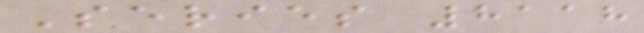Series 8118
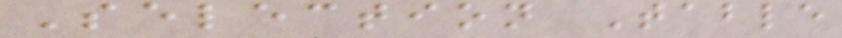Selection Table
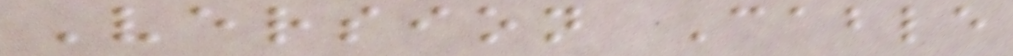Version Cable
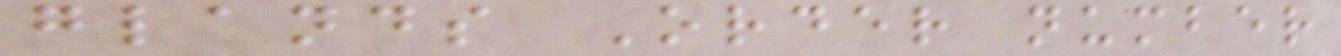glands Order number
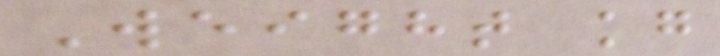Weight kg
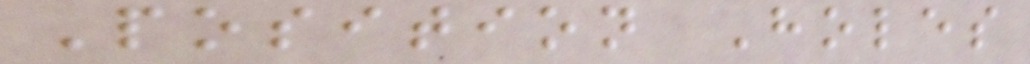Position Holes
